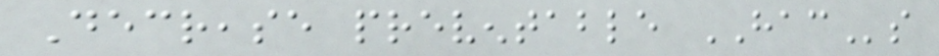Decrease preventable HACs
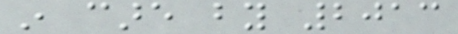in care by 2013
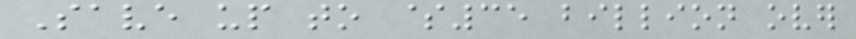Save up to $35 billion over
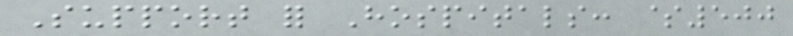Support for Hospitals: $500
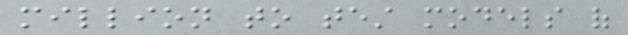million to test models of
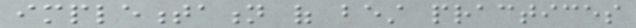implementation of best practices
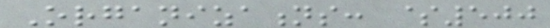Organizations: $500
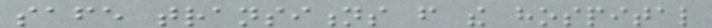safe transitions from the hospital
